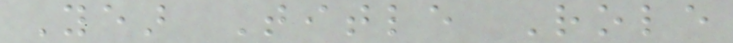Year Title Role
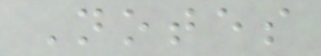Notes
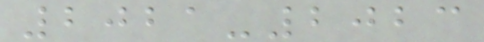2021-2023
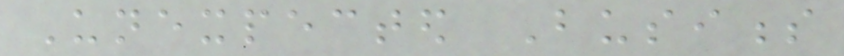Unexpected Business
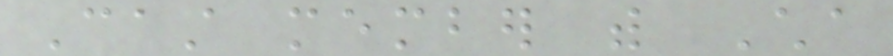Cast member with Cha
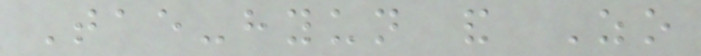Tae-hyun and Zo
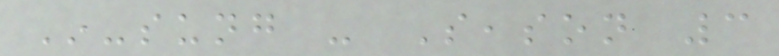In-sung - Season 3
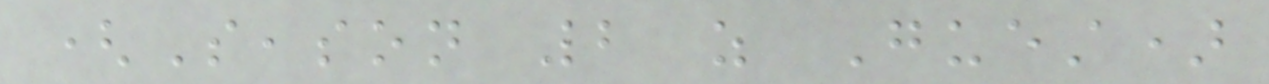(Season 2 as Guest)
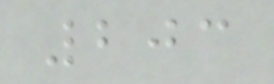203
